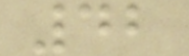42
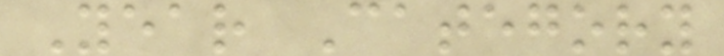Year Category
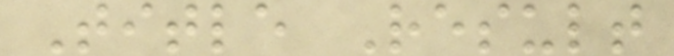Title Result
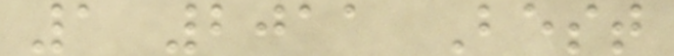1 2011 Best
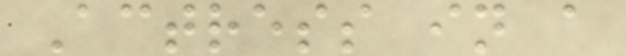Actress in a
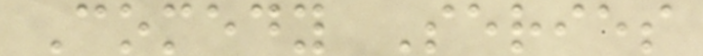Comedy Series
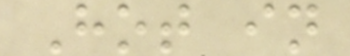Hot in
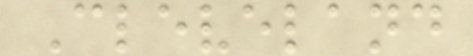Cleveland
